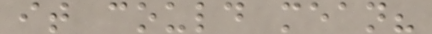it could mean?
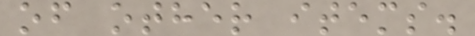of other items.
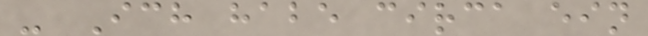- Ich habe circa ein
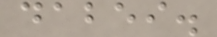dabei.
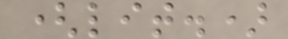(lit.)
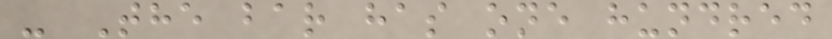- The bar has one hundred
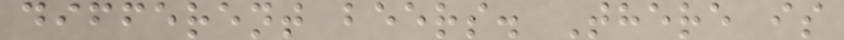different beers. There is
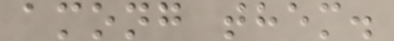among them.
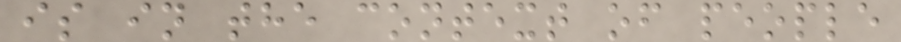is in the context of people
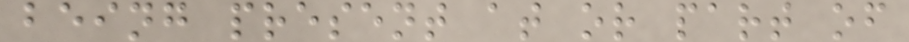being present at or part of
